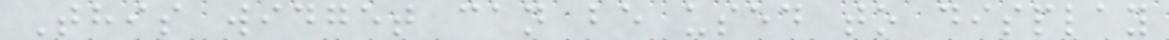This widget can be used to display
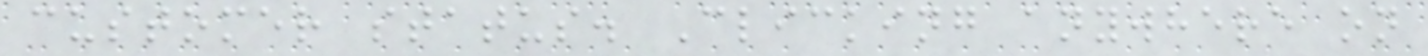customer status. Clicking anywhere on
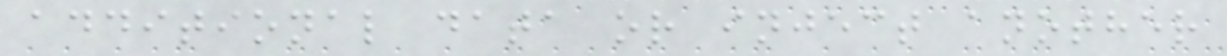additional data or inject another
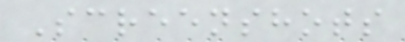Screenshots
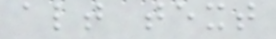alt text
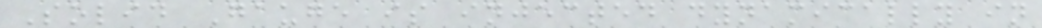Solid Gauge is injected dynamically in
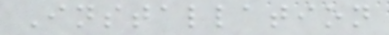Installation
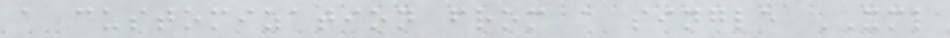a customization from a single XML
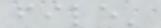file'
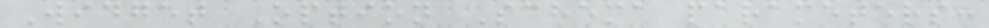Widget Option Schema parameters:
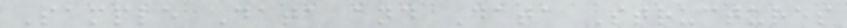Sample Data and Data Structures
